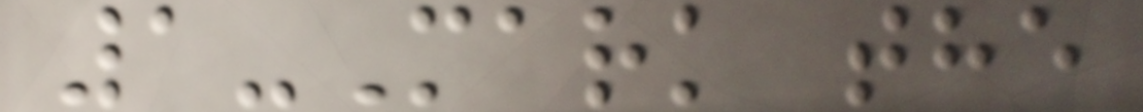1-Mark the
